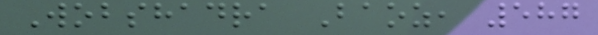Wobshadra Baoz, 587
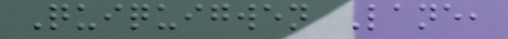Quiquigwen Lane,
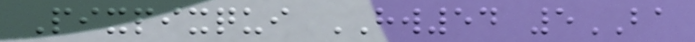Pixpixqui HW54 5BA
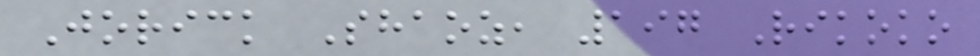Jorick Shaoz, 197 Rikoko
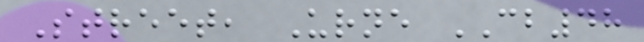Street, Urne CB48
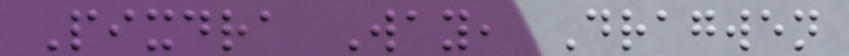Pixdra Way, Dragwen
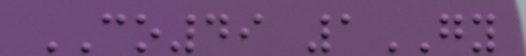CO49 1GY
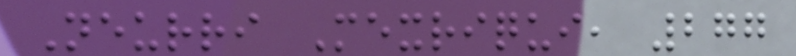Neurri Mexriqui, 277
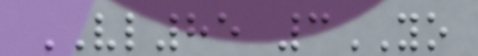VL85 3YO
